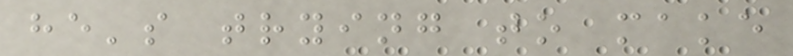he's trying to make
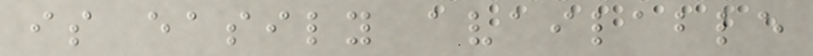is easily available
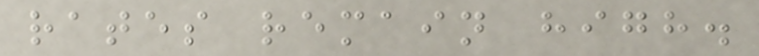rates remain high.
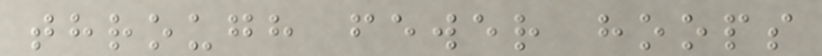through fewer hoops
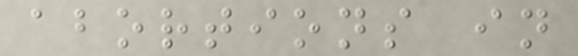abortions in
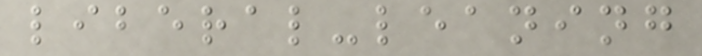liberal-leaning
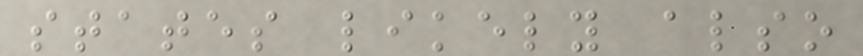states likely also
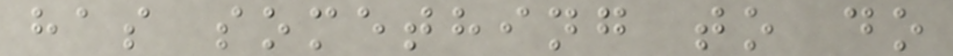has something to do
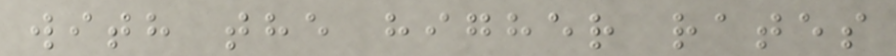with the higher rates
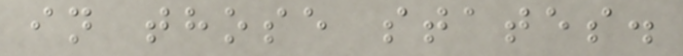in those states.
